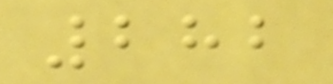282
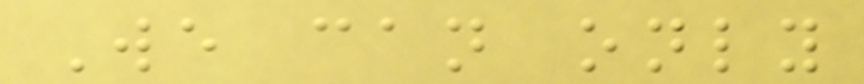We can only
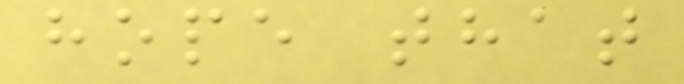hope that
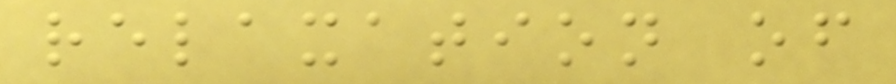relaxation of
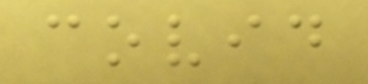covid
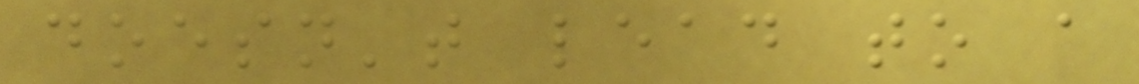doesn't lead to a
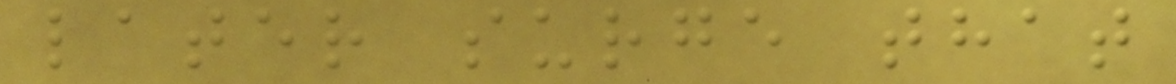later surge that
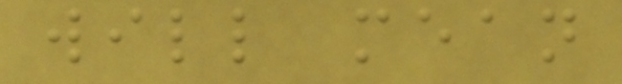will mean
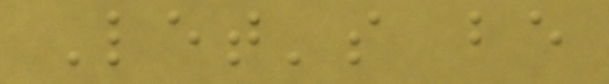Let's be
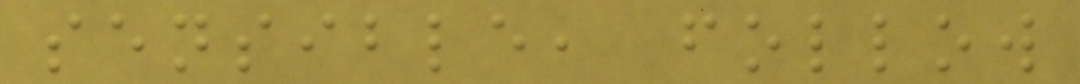sensible, follow
